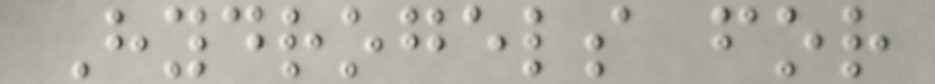Hydrogels for
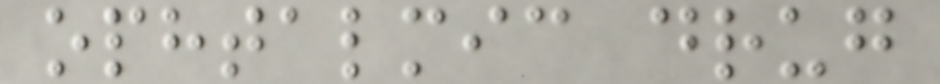ophtalmic drug
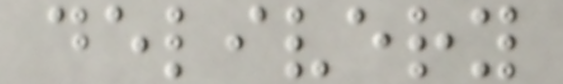delivery
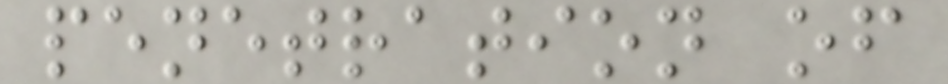penetration of
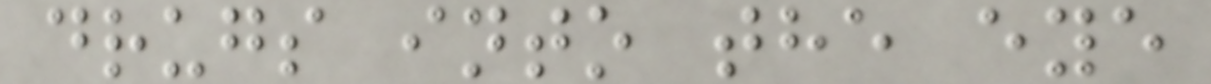drugs into the eye
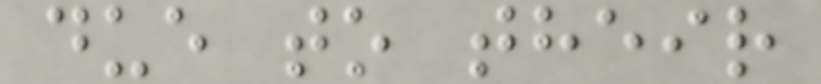due to their
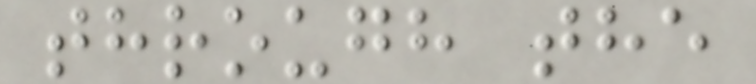through the
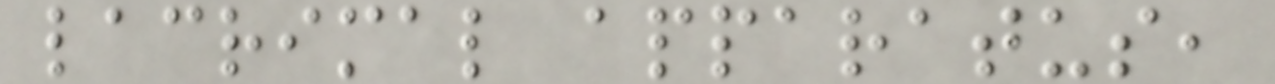lacrimal apparatus,
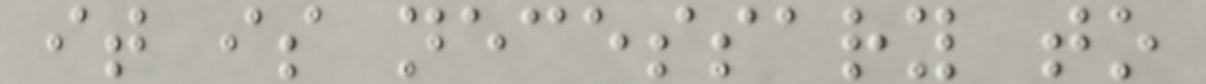it is necessary to
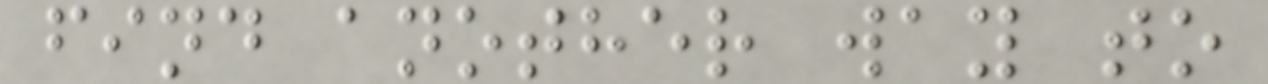find another way to
